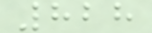828
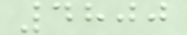4800
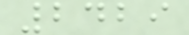2429
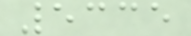5335
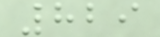829
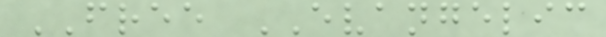FREE EVANGELIC
